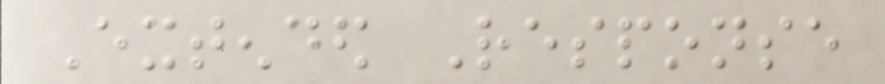Extended Response
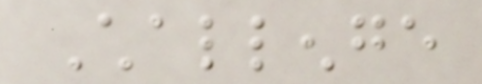Challenge
